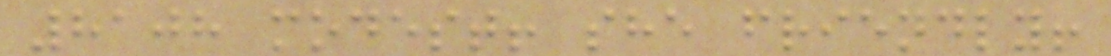8108 modest! she friendly!
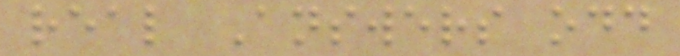real Answers odd
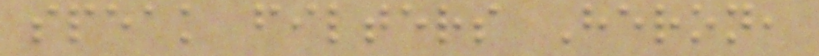speak filters Heron,
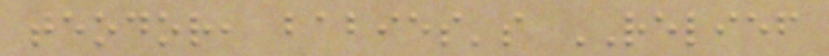teodor, babies's RELIEF
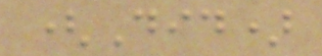(Did)
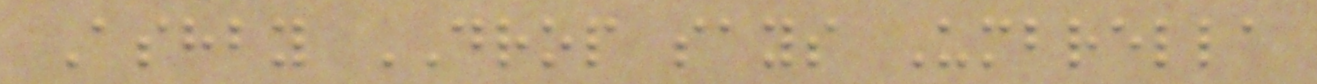Ashby DROP says Umbrella
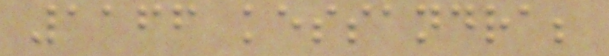1166 kessandra;
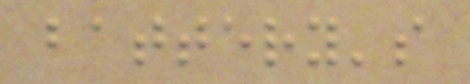battery's
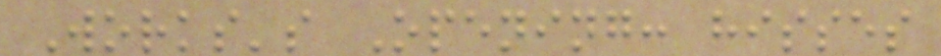Works's Opening: hisses
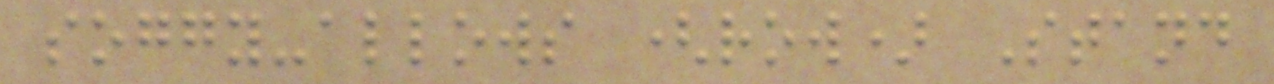soggy-allows (row) Stand
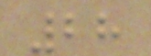28
